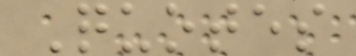Quotes
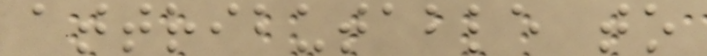attributable to
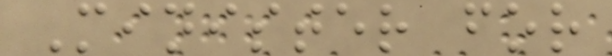Minister for
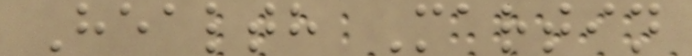Health Martin
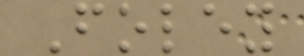Foley
